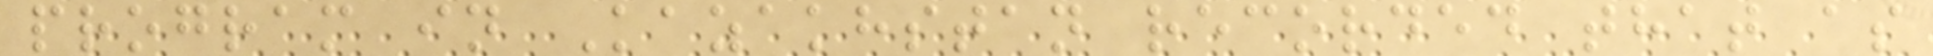program in Kazakhstan recorded that as
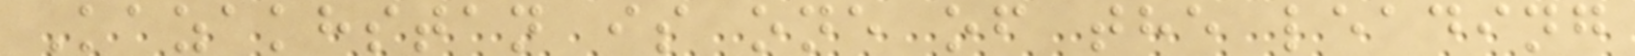Kazakhstan is one of the leading
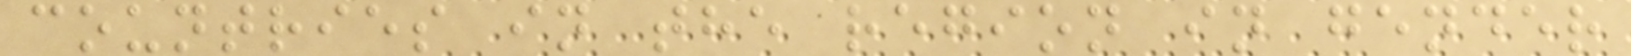countries in the region in gender
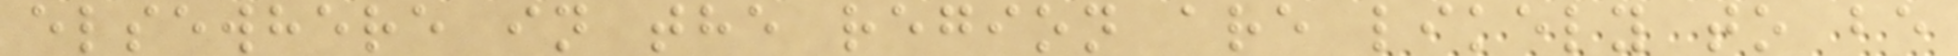elsewhere in the region are likely to be
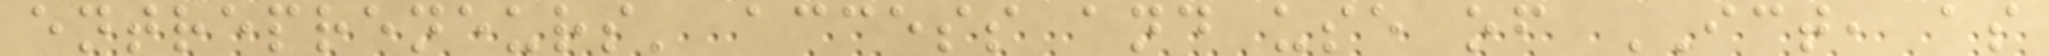entrepreneurs' access and use of ICT, as
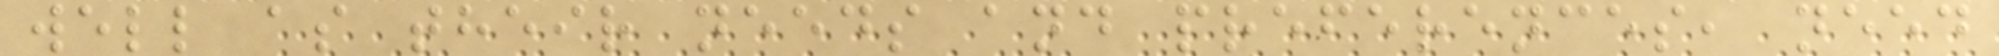well as their needs and preferences, need
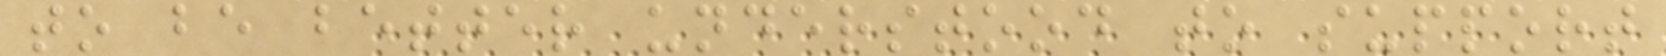to be better understood to support
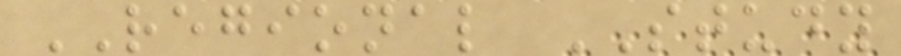REGIONAL STUDY
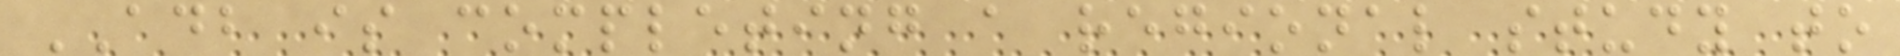ADB is completing a regional study to
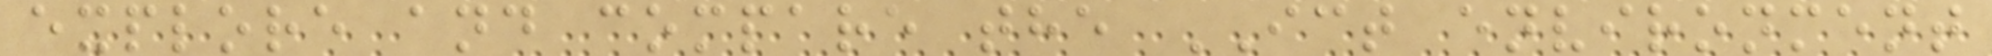explore and compare the ICT environment
